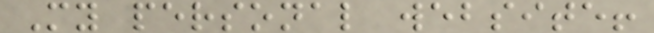My personal website!
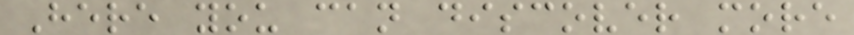Here you can discover more
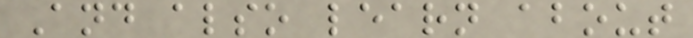And also learn about
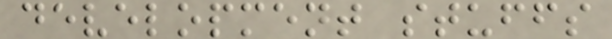development stuffs
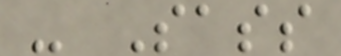- Sass
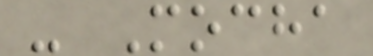- Mocha
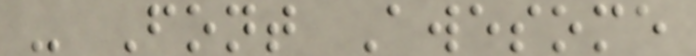- Font Awesome
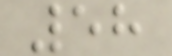58
